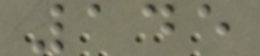145
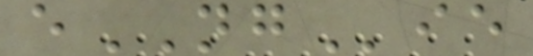eNGie
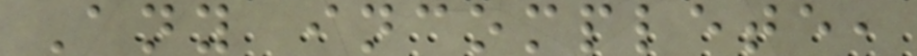Any incomplete,
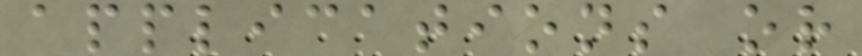applications or
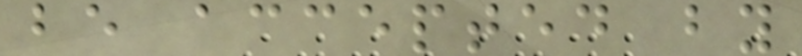be accepted by
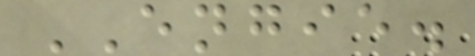ENGIE.
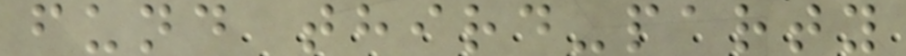fund third-party
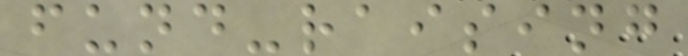fund-raising
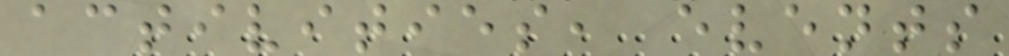activities, events
